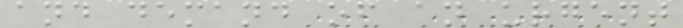and demand of an urgent
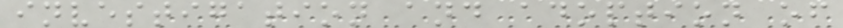investigation and adoption of
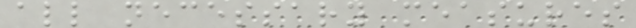all necessary measures
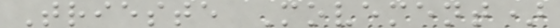Trieste Movement)
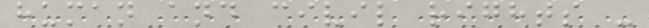human and civil rights -
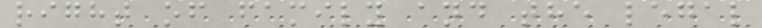right of family and the legal
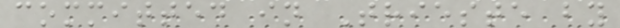committed in Trieste by
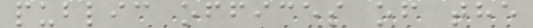public offices of the
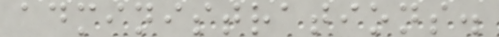administrations.
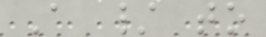A / to
